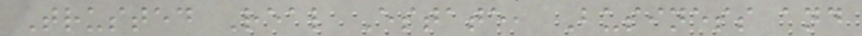Trusted Real Estate, Business and
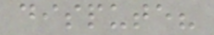dispute?
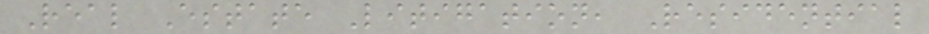Real Estate Litigation, Residential
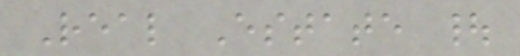Real Estate |
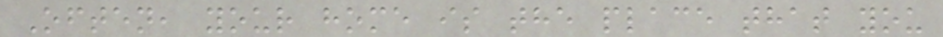Often, your home is the place that you
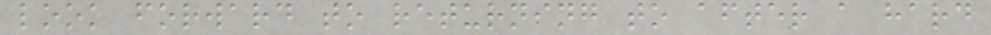look forward to returning to after a hard
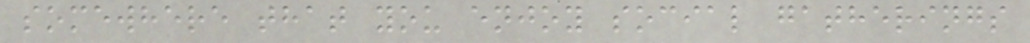somewhere that you enjoy social gatherings
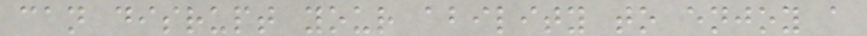can disrupt your ability to enjoy a
